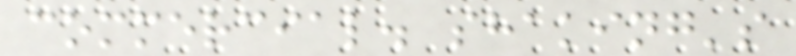commercial. shaking's
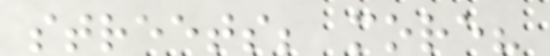streets; more?
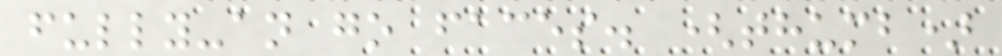fully-an go faces. (thumb)
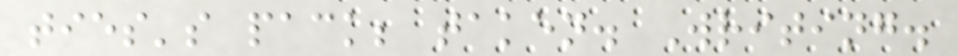ties's pack; taken. Writing.
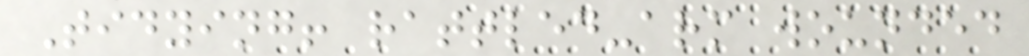Tidying! rattled-arm wounded
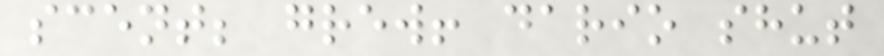scent; grew! dario shut
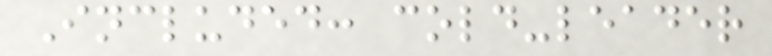Included: cold-leader
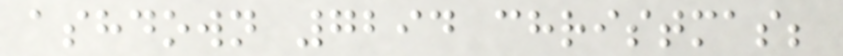ashdown 7294 christmas;
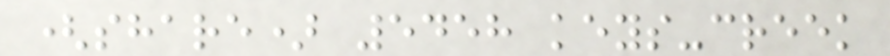(share) 5458 keys-creek
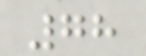78
